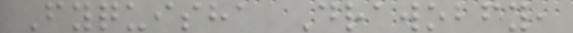Fyquisha Drawobfy,
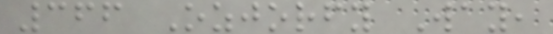366 Ozjorfy Way,
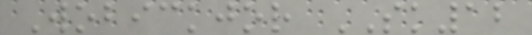Wobickjor SK12
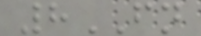8FN
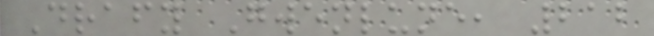Drafy Gwenlune, 212
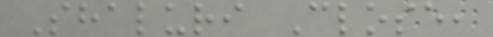Shaluri Close,
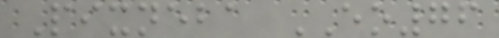Pixneba EO76
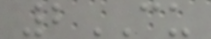2CU
